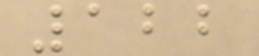122
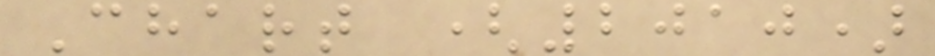Chart (2010)
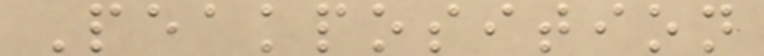Peakposition
